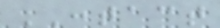CONTACT
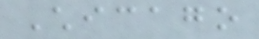Chicago
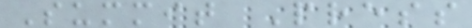Summit Press
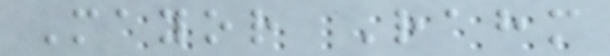Mayor Rahm
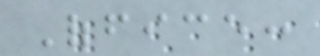Office:
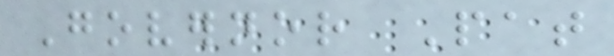Governor Pat
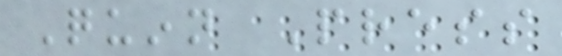Quinn Press
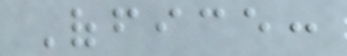Office:
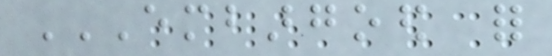EMBARGOED FOR
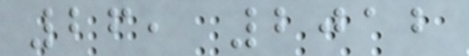26, 2012
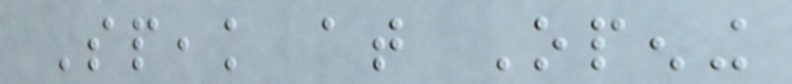Speak at Opening
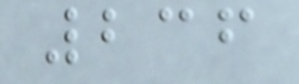236
